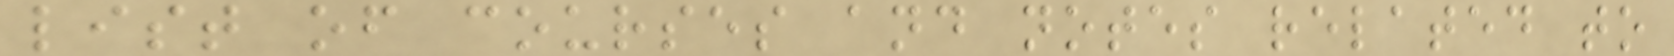list of courses and notes related to
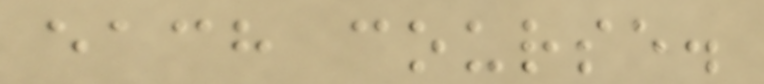each course.
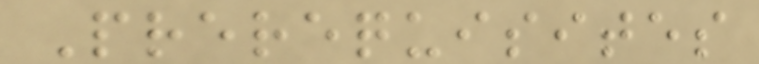Prerequisites
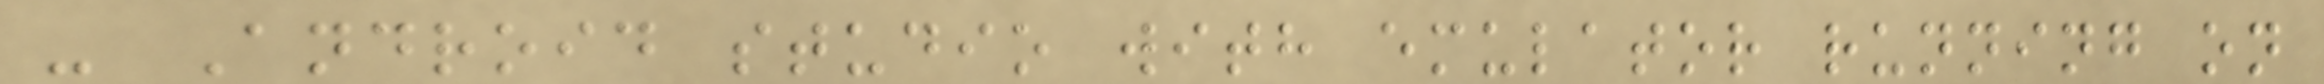- Android studio with emulator running on
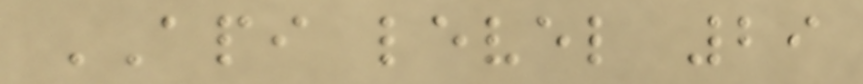API level 29
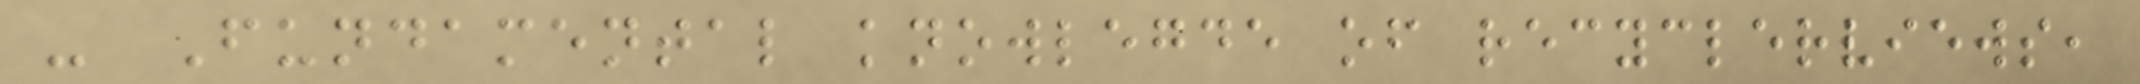- Fundamental knowlegde of recyclerviews,
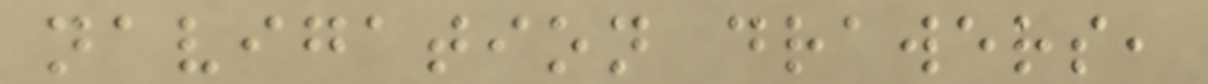navigation drawers,
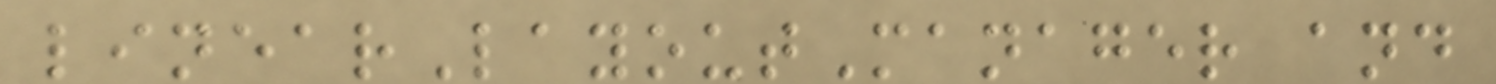linearLayoutManager and
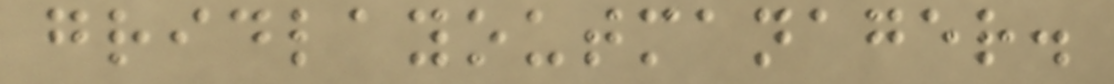gridlayoutmanager.
